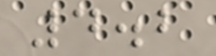4.2
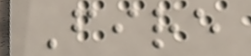Fire
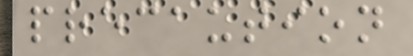precaution
